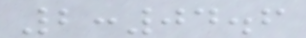2:04.6
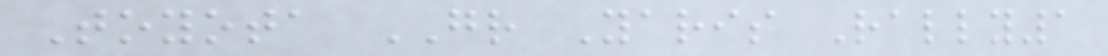Toyota GR Yaris Rally1
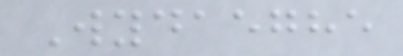Wydaeghe
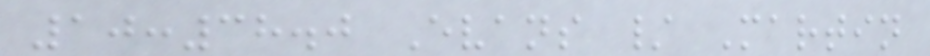10:38.0 Evans / Martin
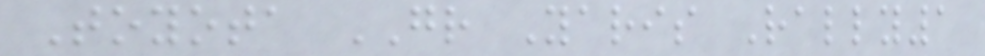Toyota GR Yaris Rally1
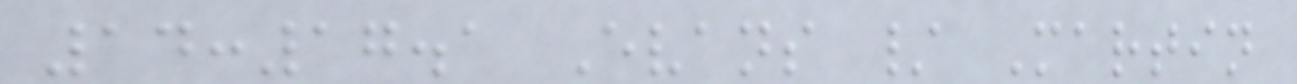14:17.1 Evans / Martin
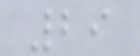29
